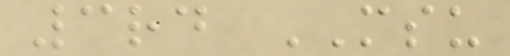3rd MSU
